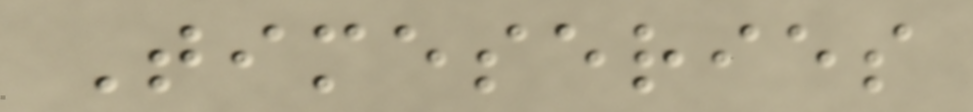Timeseries
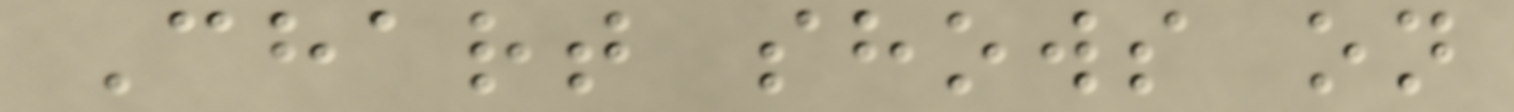Chart shows on
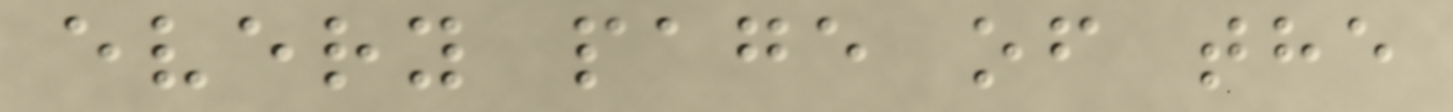every page of the
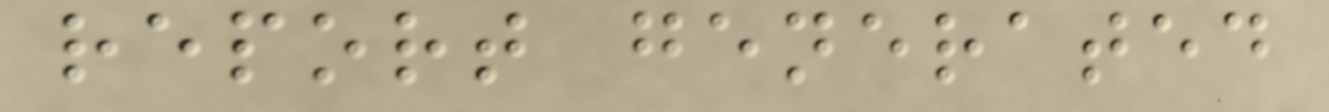report generated
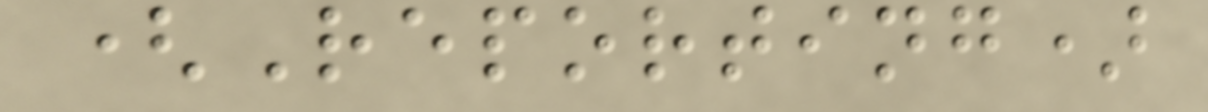(Reporting)
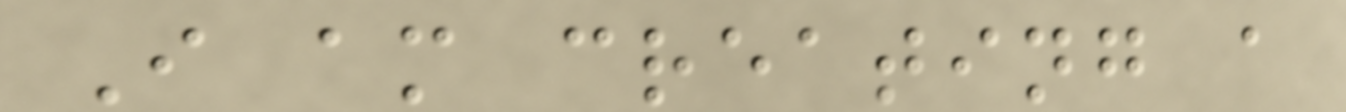I am creating a
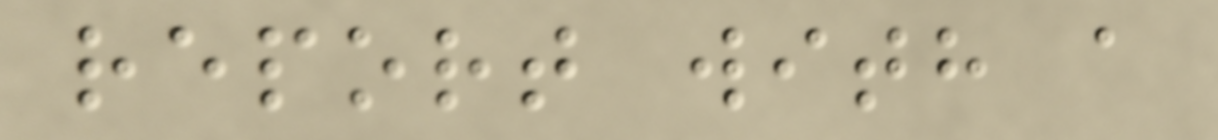report with a
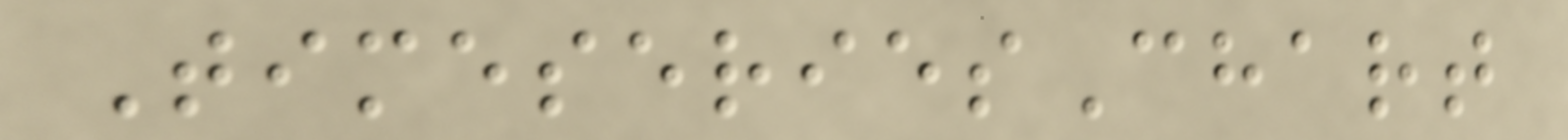TimeseriesChart
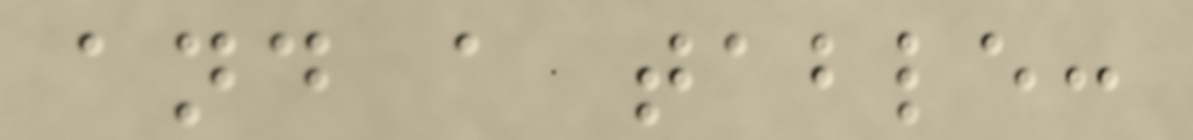and a table:
